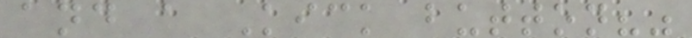and a Kick button?"
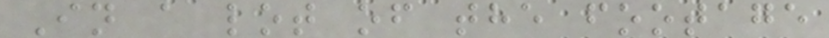In a lot of the footage
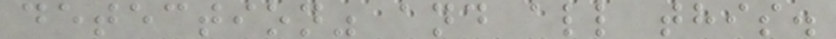detection" and all this.
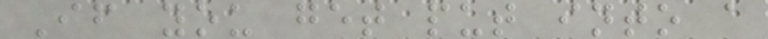If you get put into a
